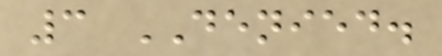3 DENIED.
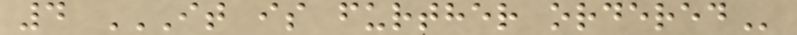4 IT IS FURTHER ORDERED
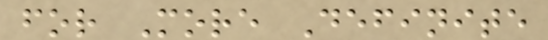for More Definite
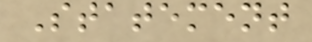Statement
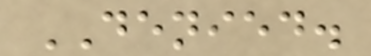DENIED.
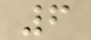6
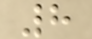8
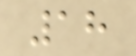18
